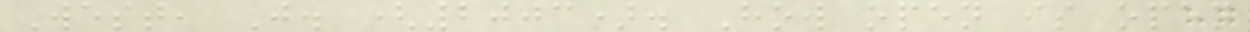West, J. (2003). How open is open
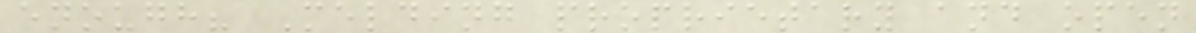enough? Melding proprietary and open
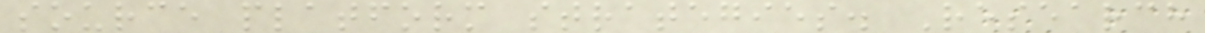source platform strategies. Research
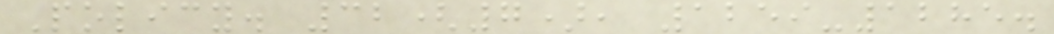Policy. 32(7), 1259-1285.
